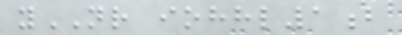yNR iohhl1b
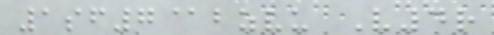1sf7@bzvu V4r
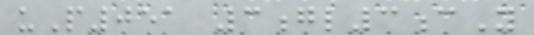uP051 3gl3cY
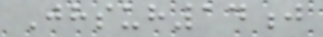Jhsuh14j
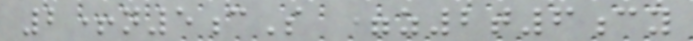2+n5cS =z2t6cy
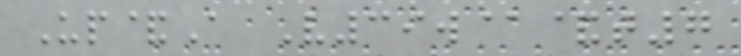Up&A V39w@&t7
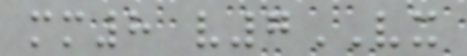mm8 v7VX
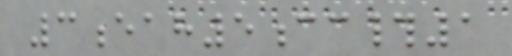3eah5cc#1
